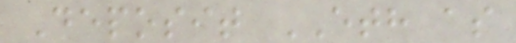Deposit ETH as
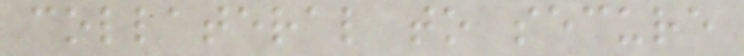collateral to secure
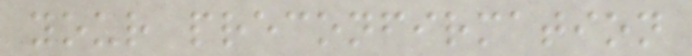your preconfirmation
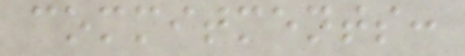commitments:
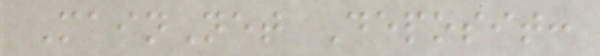MainNet Deposit:
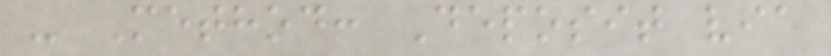- Method: Deposit via
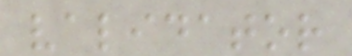validator
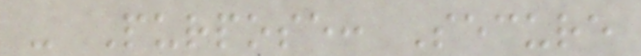- Purpose: Secure
